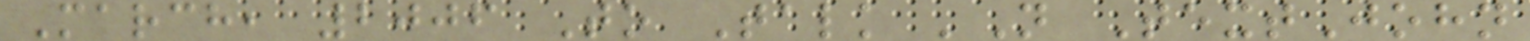March, 2006 To Talk 'N TextJohn
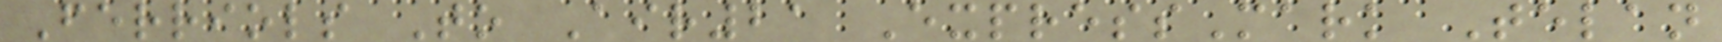Ferriols To Air21 ExpressMark Telan
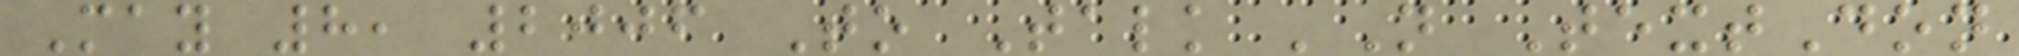May 8, 2006 To Talk 'N TextDon
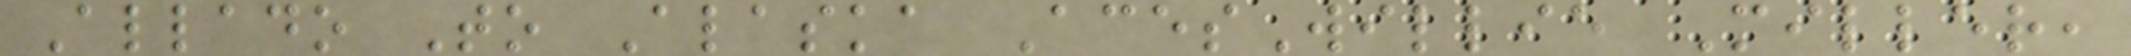Allado To Alaska AcesWillie Miller,
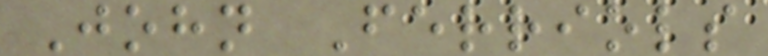John Ferriols
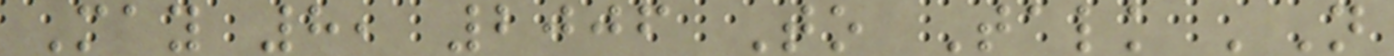May 8, 2006 To Talk 'N
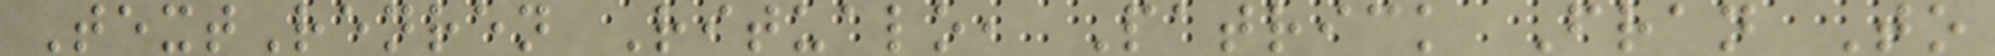TextRenren Ritualo, Patrick Fran To
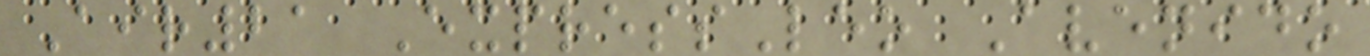Air21 ExpressLeo Avenido
